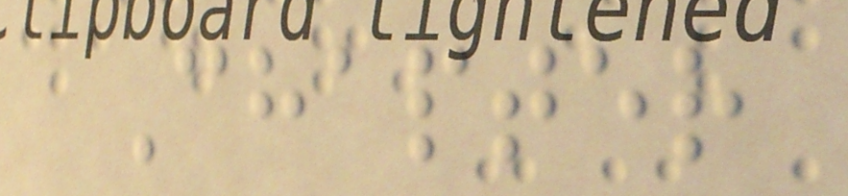Chapter
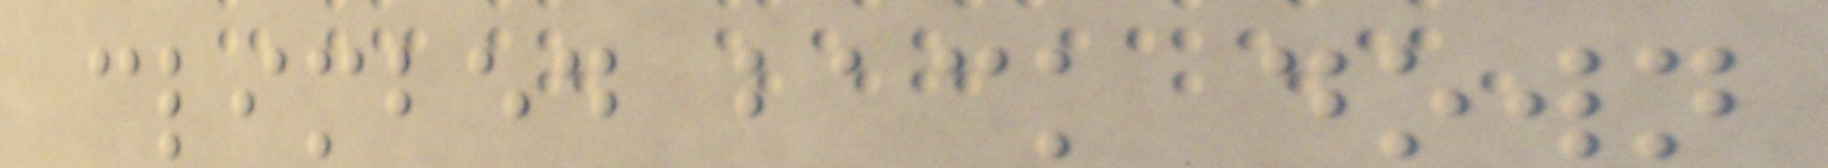climbed back down
